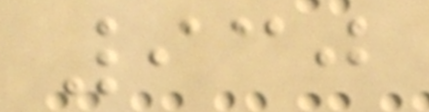930
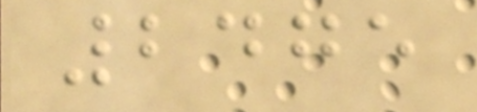2475
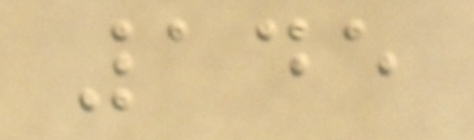145
